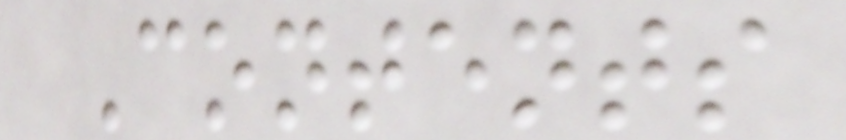Contents
